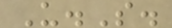U.S.
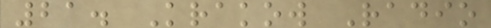21. Krakow Radio
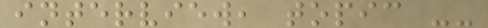interview, topic --
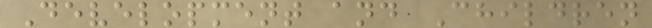Development and Children
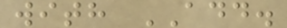with ADD.
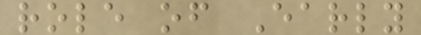role of Early
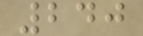240
